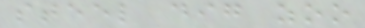steel dig zoo
